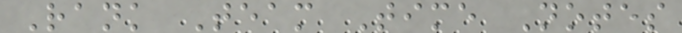Rank Team Time Notes
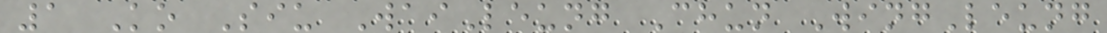1 Ko Siu WaiLeung Chun WingLeung
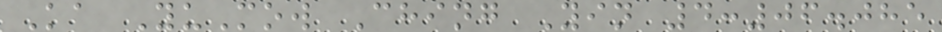Ka YuMow Ching Yin 4:06.085
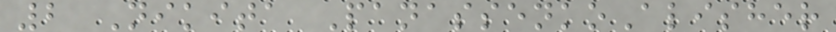2 Nikita PanassenkoAlisher
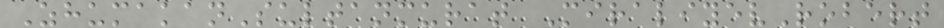ZhumakanSultanmurat MiraliyevRobert
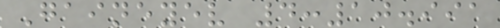Gaineyev 4:10.991
